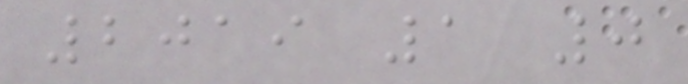2019 1 0
